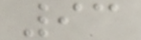93
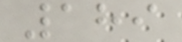189
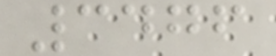3476
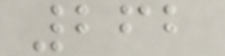262
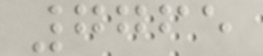7765
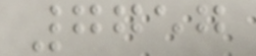7757
